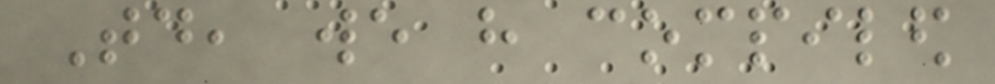Today, we have compiled
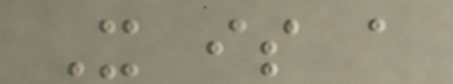It is a
